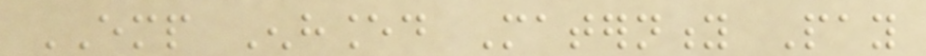EMP Enhanced Maternity Pay
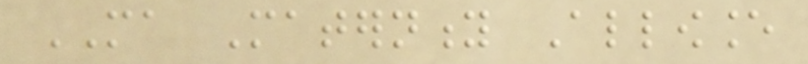MA Maternity Allowance
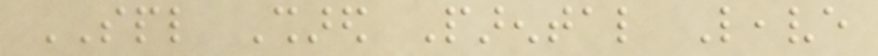SPL Shared Parental Leave
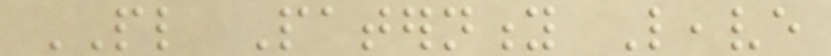PL Paternity Leave
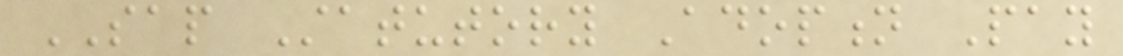SAP Statutory Adoption Pay
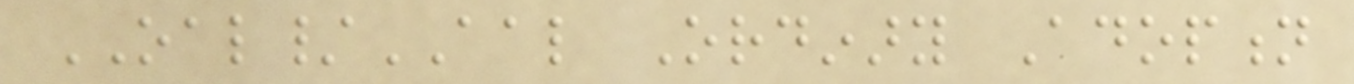OAL/AAL Ordinary Adoption
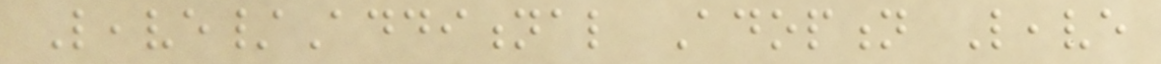Leave/Additional Adoption Leave
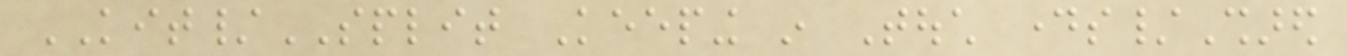KIT/SPLIT Keeping in Touch days/Shared
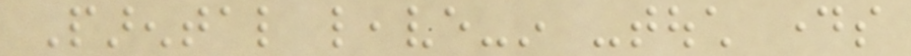Parental leave-in -touch days
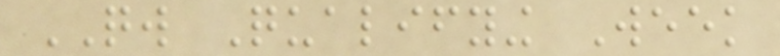QW Qualifying Week
